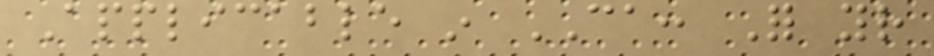Applicable in CA: For your
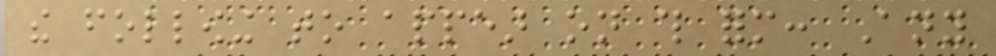the following to appear on this form: Any
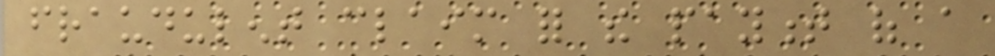fraudulent claim for the payment of a
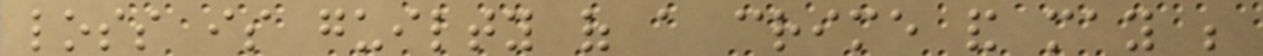loss is guilty of a crime and may be
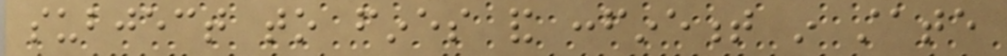subject to fines and confinement in state
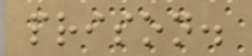prison.
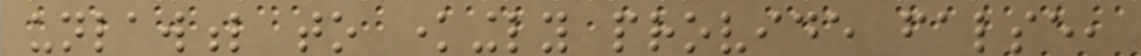unlawful to knowingly provide false,
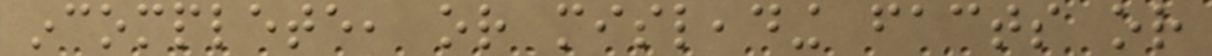incomplete, or misleading facts or
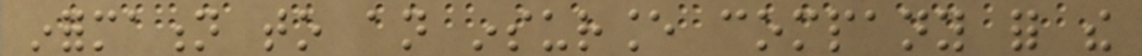information to an insurance company for the
